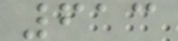613
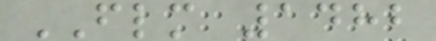FLM 1482
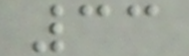33
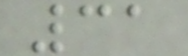31
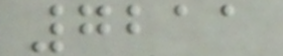7211
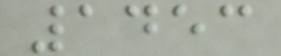1453
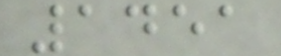1451
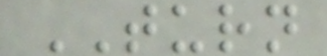TURN
